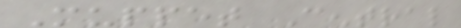Muppet Central
